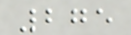275
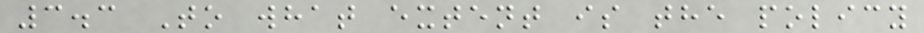3.3 To what extent is the policy
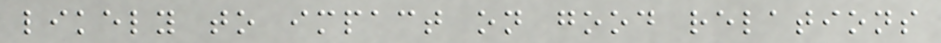likely to impact on good relations
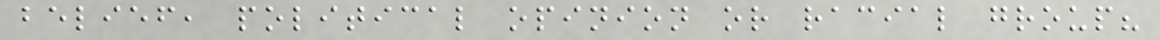belief, political opinion or racial group?
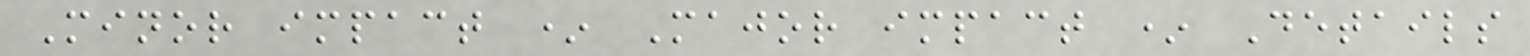Minor impact * Major impact * Details
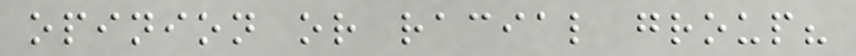opinion or racial group?
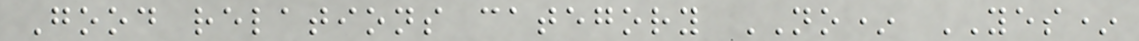Good relations category NO* YES*
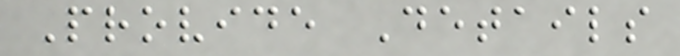Provide Details
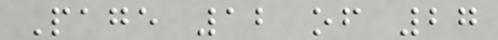Page 12 of 27
